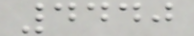4440
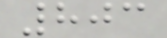803
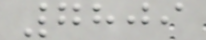7809
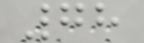78
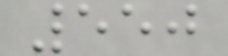550
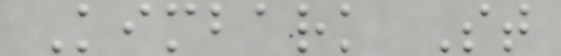Kimbark St
